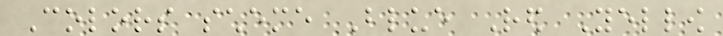Colors scheme Blue Red Yellow
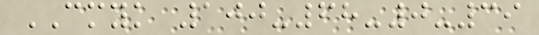CMYK 100-68-0-39
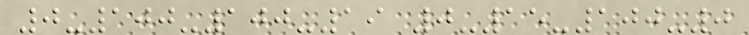0-100-100-19 0-15-100-0
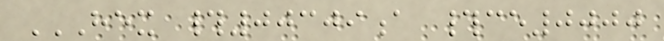HEX #00309A #CE0000
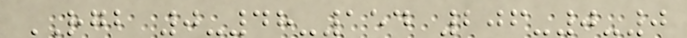RGB 0-48-154 206-0-0
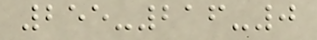255-216-0
